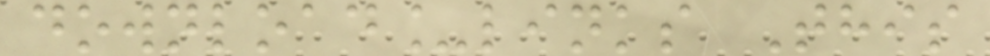download_links This
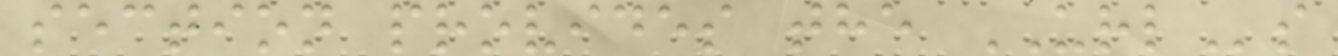section provides the URLs
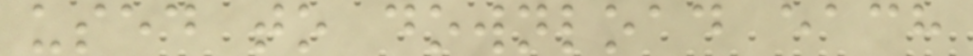used to download each
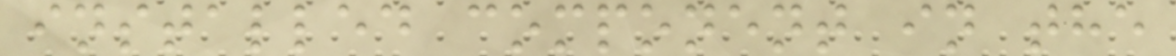installed component in the
